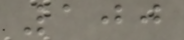100
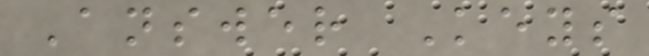Answer Keys
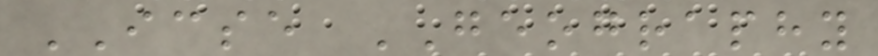ICSE GEOGRAPHY
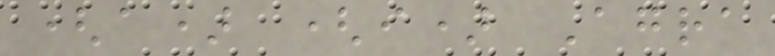(a) (i) Agra
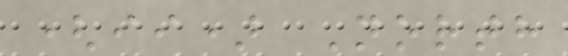(ii) North
